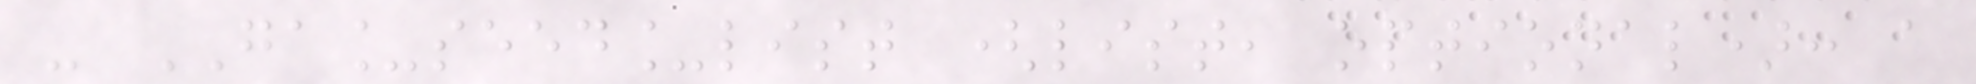- GA_seed_list (list, optional): a
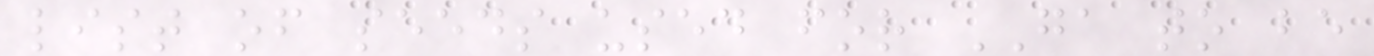list of seeds used for GA to be
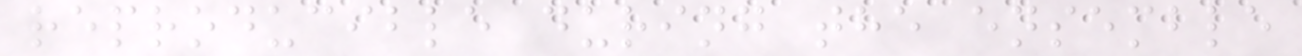reproducible during the ensemble
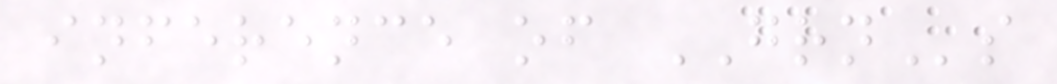inference of GRNs
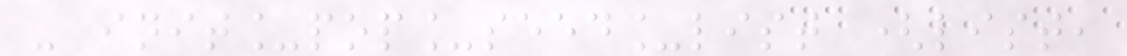- init_pop_seed_list (list,
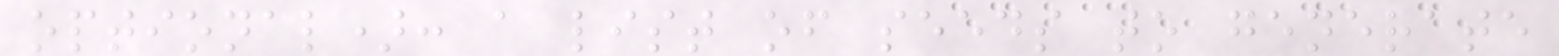optional): a list of seeds to generate
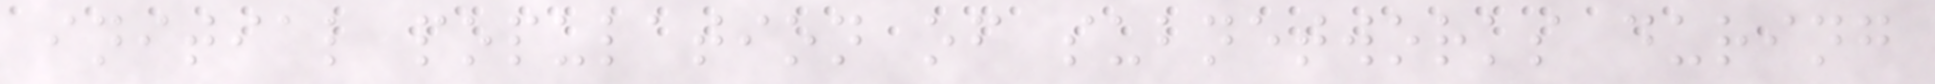initial population of subnetworks during
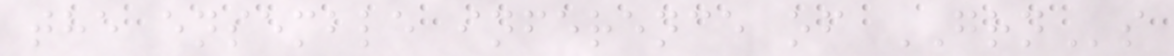the ensemble inference of GRNs
